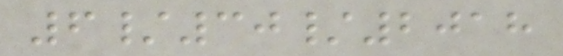6/30/2018
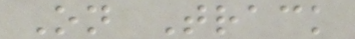On Track
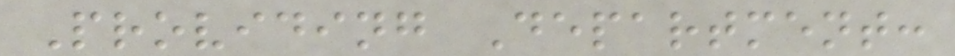Providing Department:
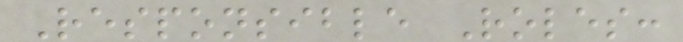Responsible Roles:
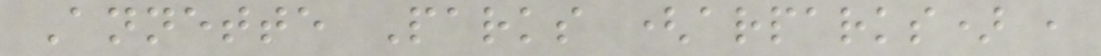Annette Parks (arparks) ,
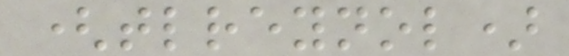(tlreynol)
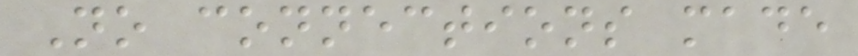No connections made
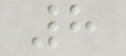8
